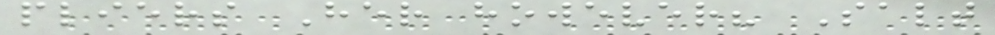pliers Her however? Salt
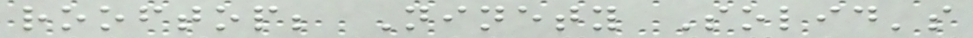rooftop; Ninety Solid's
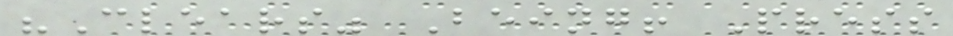"Clears" Being! Press
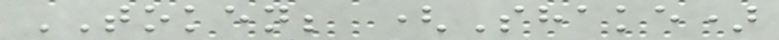TOKEN; (Shake)
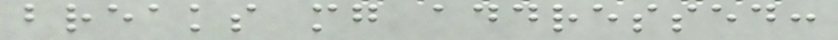breaks mg addressed:
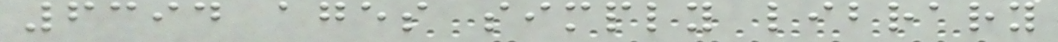6394 ages simply library
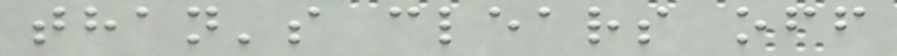than's clears off
